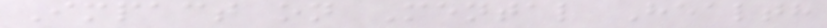Impact on Mental Health
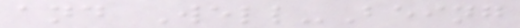and Well-Being
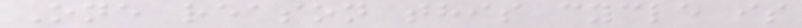One reason this cycle is
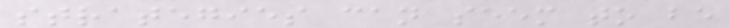strategies can seem to be
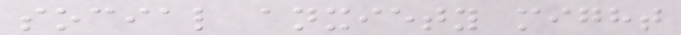social anxiety might
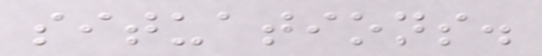situations.
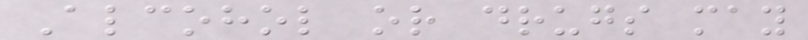Alcohol or drugs may
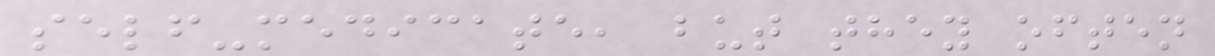self-medicate, but they often
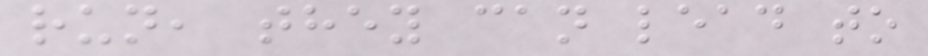run, they can lead to
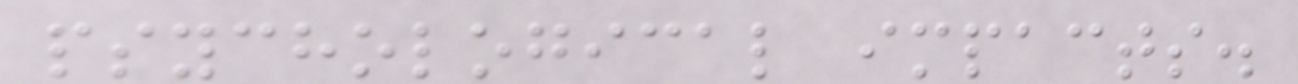psychological impacts.
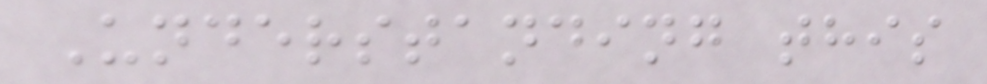Understanding this
